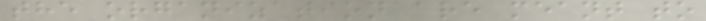the organization are meant to
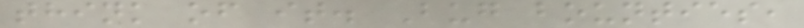think of it. Bug bounties,
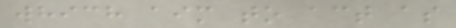which aim to act as
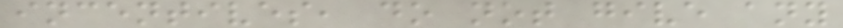incentives, do not give any
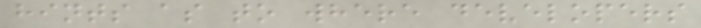hints as to where developers
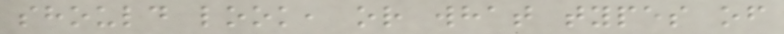should look, or what types of
